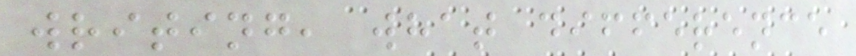writing, what difference
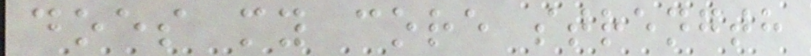does my core strength
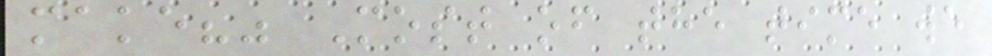make?" Most of the time we
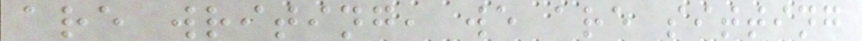are writing, we are sitting
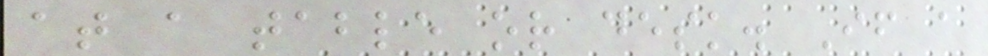at a table or desk. If a
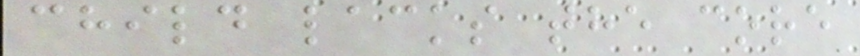child lacks the core
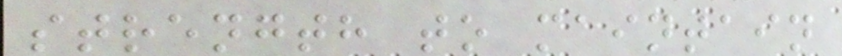strength to maintain
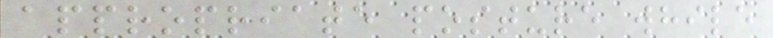appropriate posture while
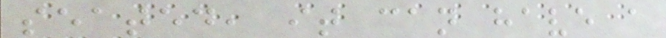seated, it can have a
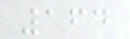164
